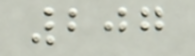207
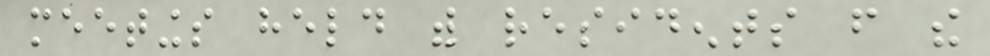meetings held with residents from the
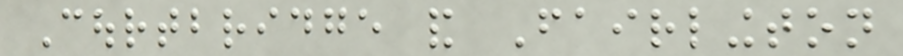Courtbridge and Fairlington
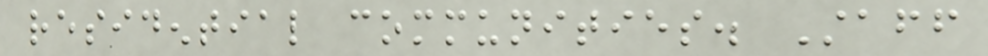residential communities. Staff
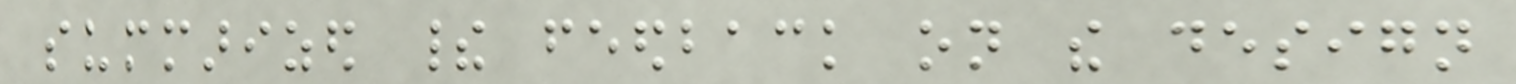summarized their feedback on the design
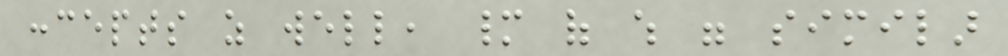concepts as well, many of which were similar
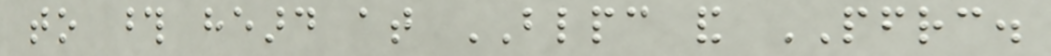to those heard at BLPC and PFRC.
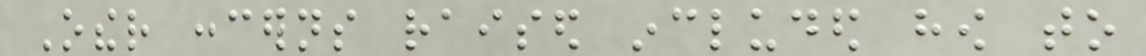Other concerns raised included how to
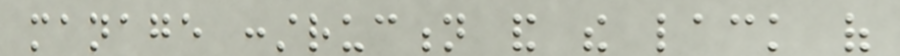manage construction and the lack of
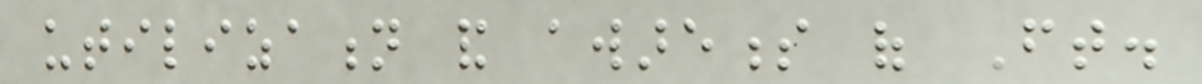utilization and awareness of Ft.
